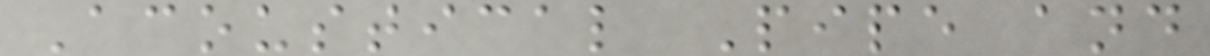Acoustical Pipe and
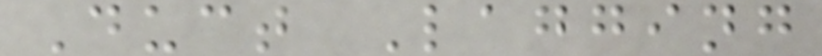Duct Lagging
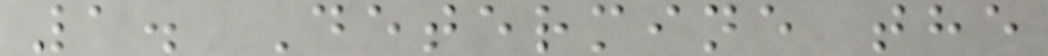1. Determine the
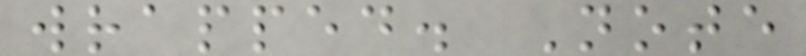wrapped. Note
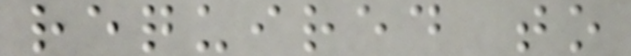required to
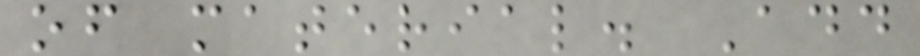of material. Add
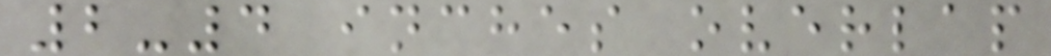2-4 inches overlap
